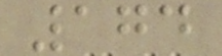174
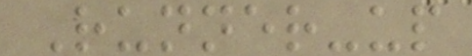Runner-up
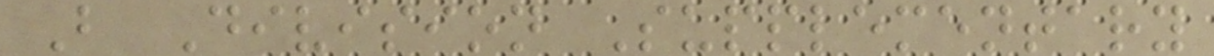B Division Supplementary
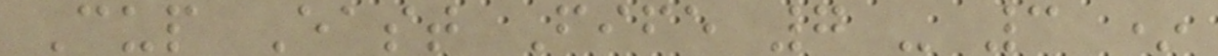Cup East Fife 7 - 3 *
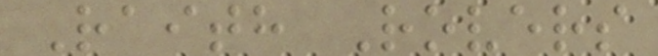Raith Rovers
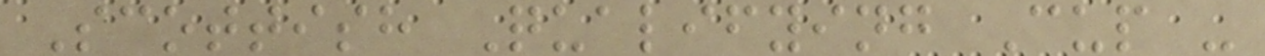Scottish Qualifying Cup -
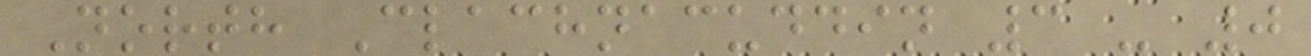North Clachnacuddin 3 - 0
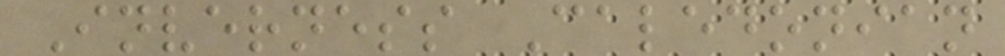Inverness Caledonian
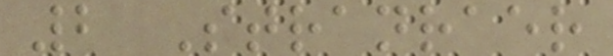2 Stranraer
